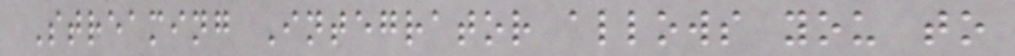Streaming Integrator allows you to
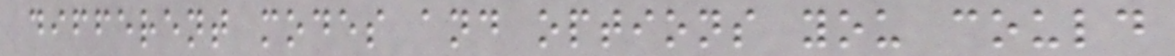different modes and options you could
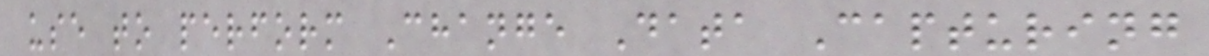use to perform Change Data Capturing
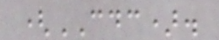(CDC).
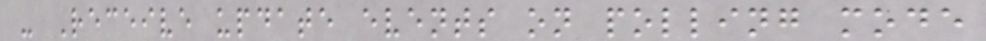- Receive update events on polling mode
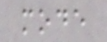mode
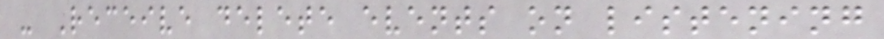- Receive delete events on listening
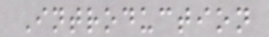Introduction
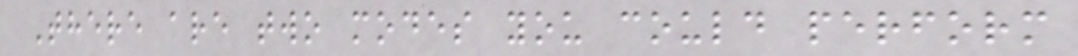There are two modes you could perform
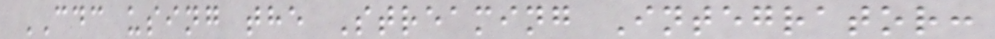CDC using the Streaming Integrator:
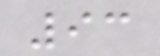93
